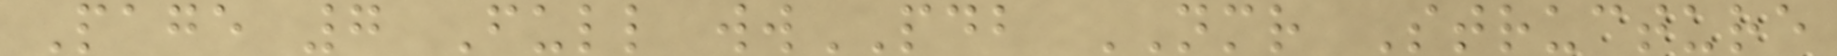Page 7 Full wwPDB NMR Structure
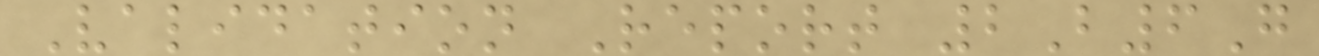Validation Report 2B6G
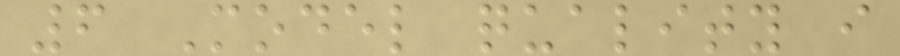6 Model quality i
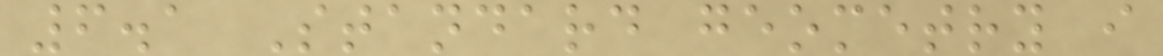6.1 Standard geometry i
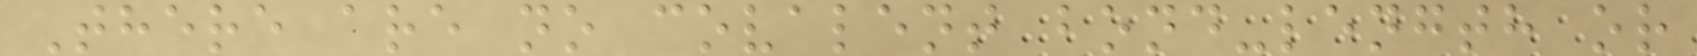There are no covalent bond-length or
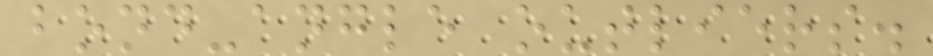bond-angle outliers.
